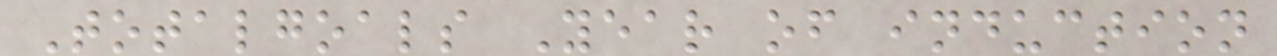Totalgoals Year of induction
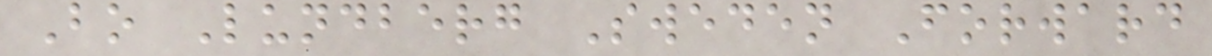Bo Lundberg Sweden Forward
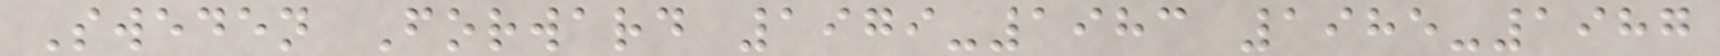Sweden Forward 1979-1983 1985-1987
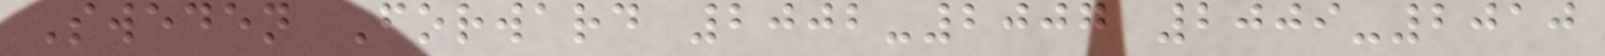Sweden Forward 2002-2007 2009-2010
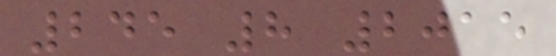245 8 2015
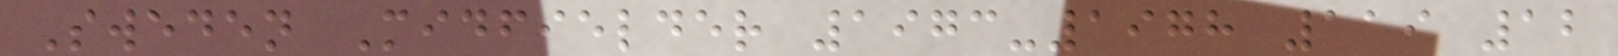Sweden Midfielder 1973-1978 119 12
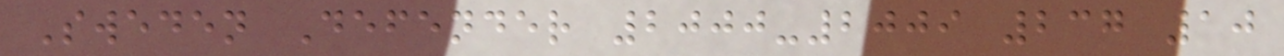Sweden Defender 2000-2009 237 10
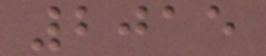2015
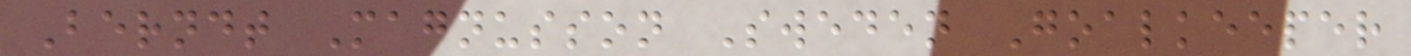Berndt Magnusson Sweden Goalkeeper
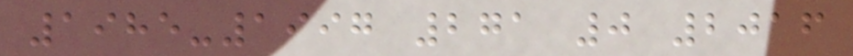1985-1997 271 0 2016
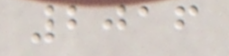2016
